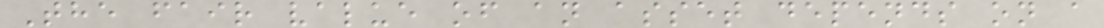The fair value of an asset depends on a
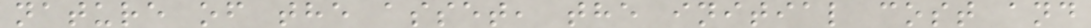nature of the asset, the initial cost and
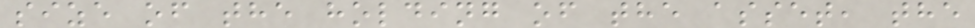size of the holding of the asset, the
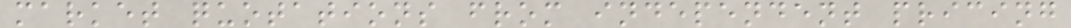market quotations from independent pricing
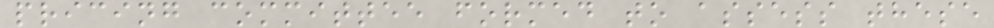pricing committee formed to assess these
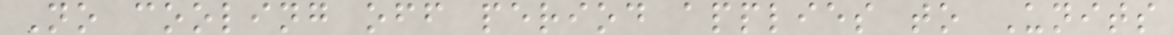No cooling off period applies to Units
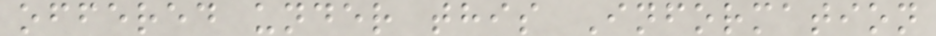offered under this Information
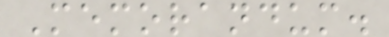Memorandum.
